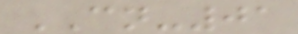CN-01
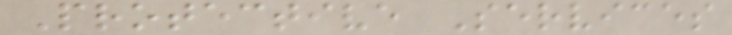Protective Services
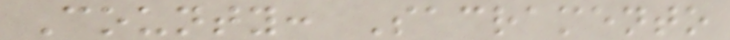County: Sacramento
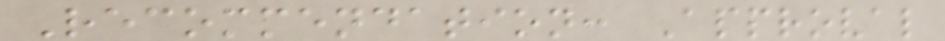Recommendation: Approval
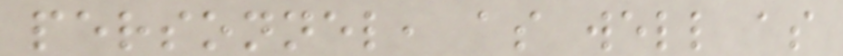personnel, as well as
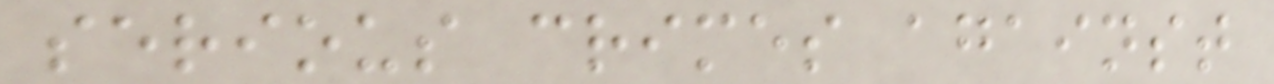serious crimes against
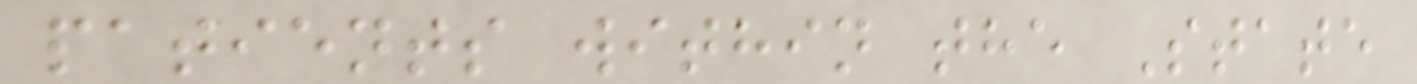patients within the State
